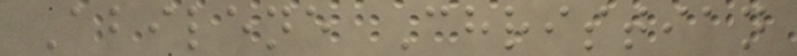Abilene Christian
